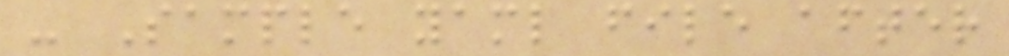- Sample yaml file after
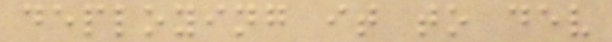deploying it to dev
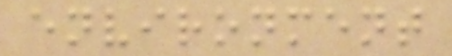environment
